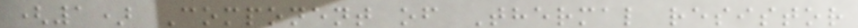(1) Component of Thermal resistor
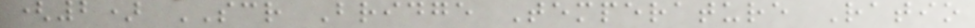(2) SCR Bridge Temperature Ratio
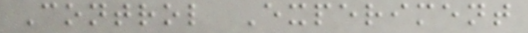Control Experiment
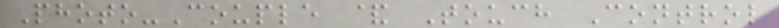Photo-Couple & Touch Control
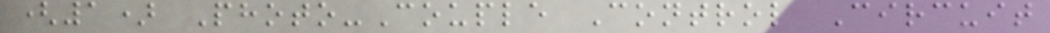(1) Photo-Couple Control Circuit
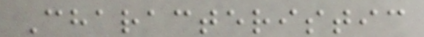Characteristic
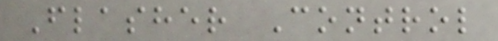Flasher Control
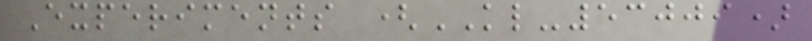Experiments (KL-53009)
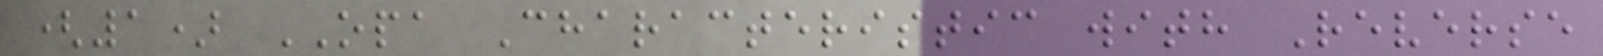(1) OPA Characteristic with Reverse
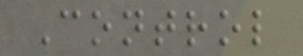Control
